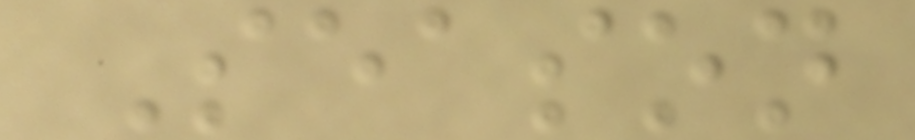Season
